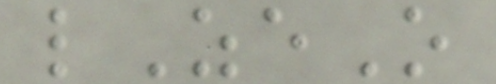lZeO
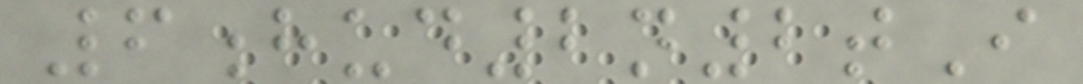6hud2n2tI
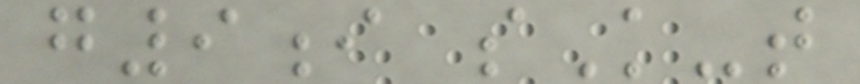g9i sK-t
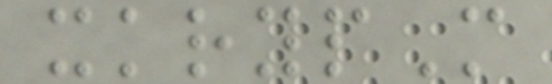xkrypM
